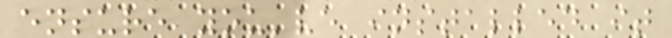ensure you've installed it
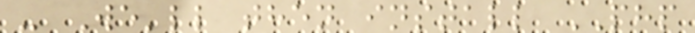- We'll then install PHP
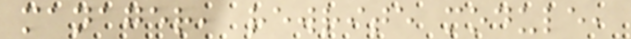manager, rewrite module,
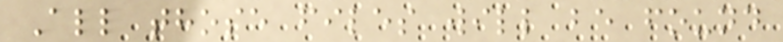All those files will be found
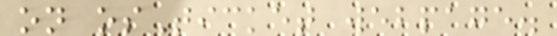on osTicket webpage.
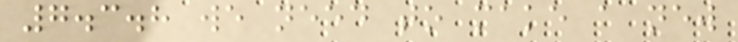7.3.8 we need to make a new
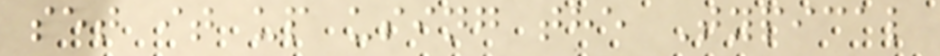set it up using the Typical
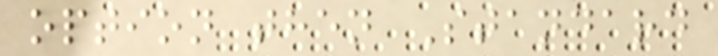option then Standard
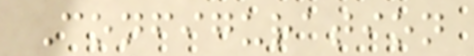Configuration
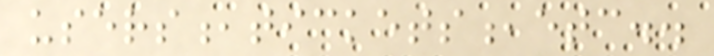users,tickets,etc..
